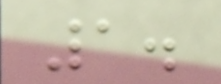1.
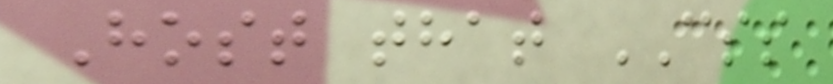Host that CSS
